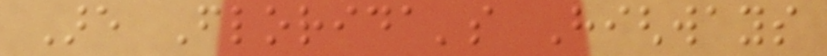Are Florida's Highways
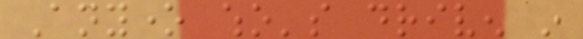Anyone who's driven in
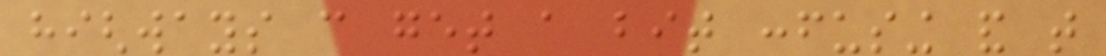highways can get a bit confusing and that
